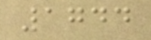1744
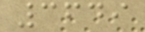3649
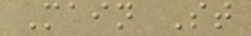Main St
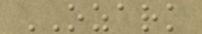OZARK
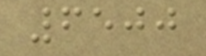6500
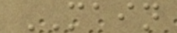MAIN
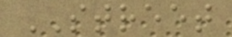STREET
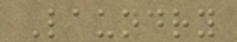Laundry
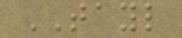TAYL
